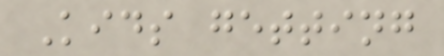Kids getting
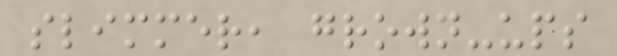slimmer, grown-ups
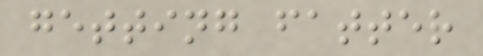getting fatter
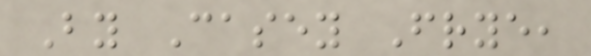By Casey Frye,
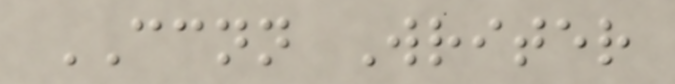CCNN Writer
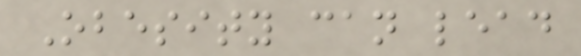Obesity can lead
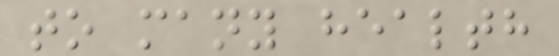to many health
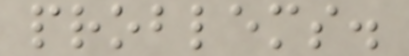problems.
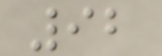92
